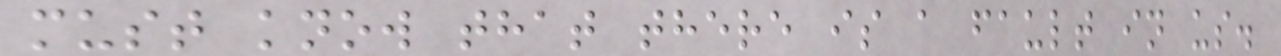must know that there is a fault in us.
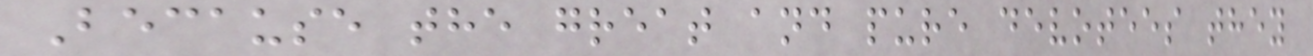Because the great and pure devotees they
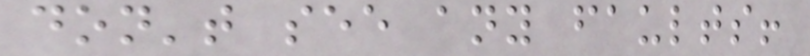don't see any faults!
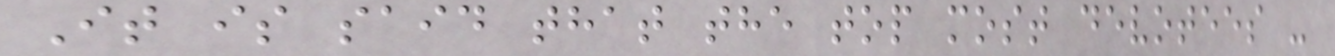It is said that the top most devotees -
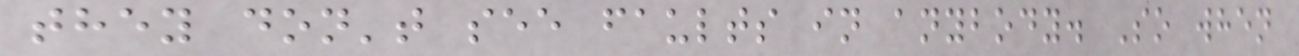they don't see faults in anybody. So when
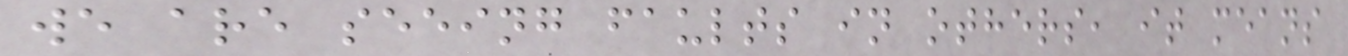we are seeing faults in others, it means
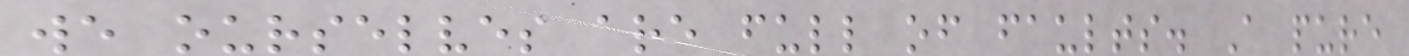we ourselves are full of faults. A pure
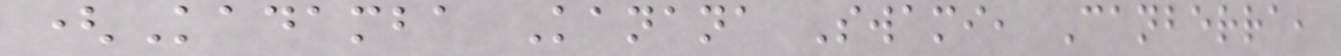(Kadamba Kanana Swami, Canberra,
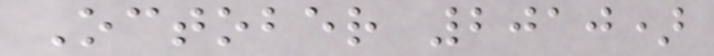October 2010)
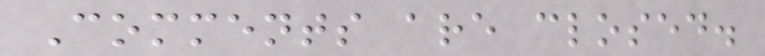Comments are closed.
